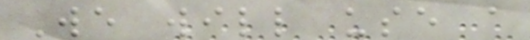We will use a
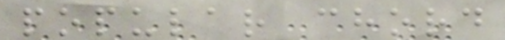popular chord
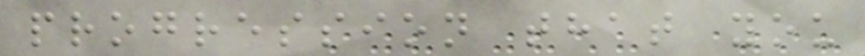progression that you
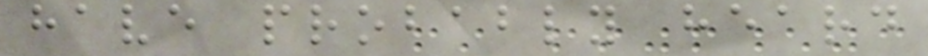have probably heard
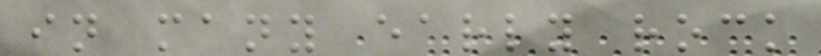in many early rock
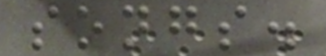songs.
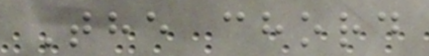The chord
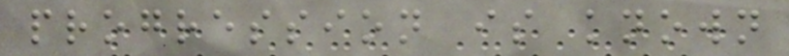progression is known
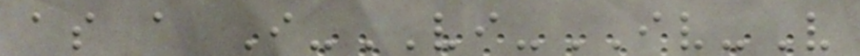as a I-VI-IV-V
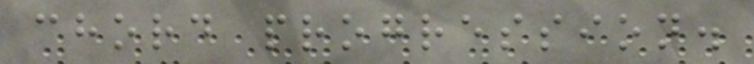chord progression.
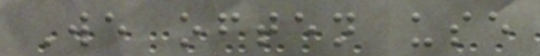We often use
